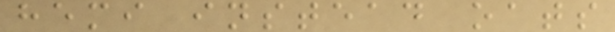hemi instead oats
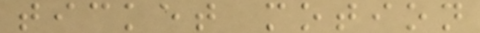ticket motion
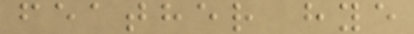feather hye
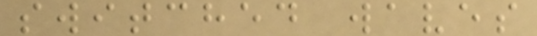switched waves
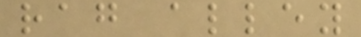rag alley
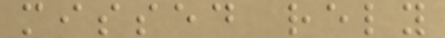missed rely
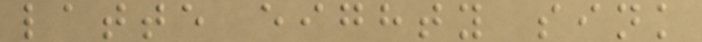latte eighty sink
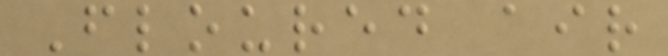Floured air
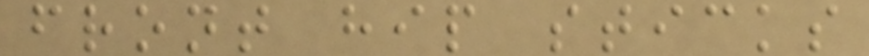front hip sticks
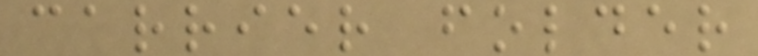carrier folder
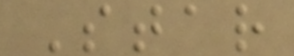Star
